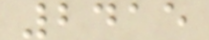2415
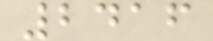2416
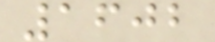1602
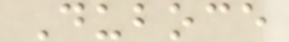Duboce
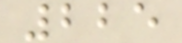225
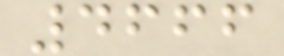4666
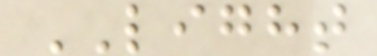LIGHT
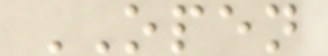OPEN
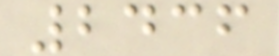2436
